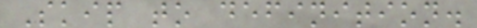Skip to definition.
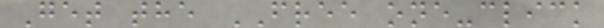Get the FREE one-click
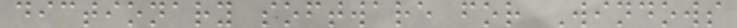dictionary software for Windows
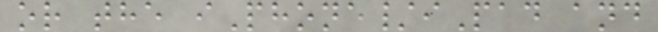or the iPhone/iPad and
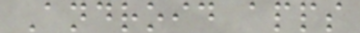Android apps
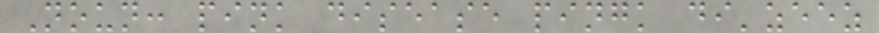Noun: pink disease pingk di'zeez
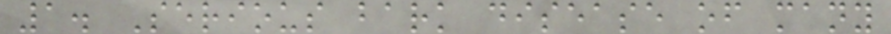1. Serious bark disease of many
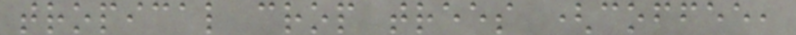tropical crop trees (coffee,
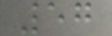57
